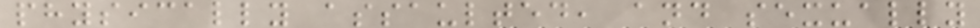physically assaulted, and sexually
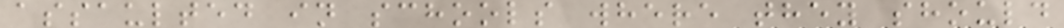assaulted in schools where they should
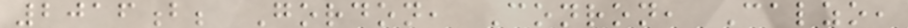2016b; Gordon, Conron, Calzo,
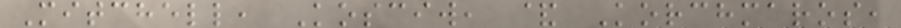Mitchell, Kosciw, & Korchmaros,
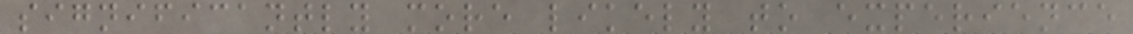significantly more likely to experience
